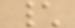\
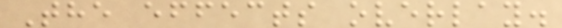The effects overlay.
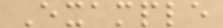Example
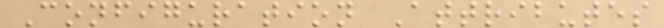Configuration Attributes
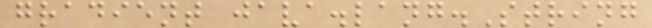gradient java.lang.String
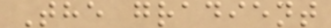The gradient
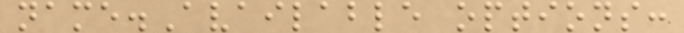name.Available options:
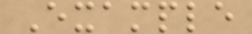Example
